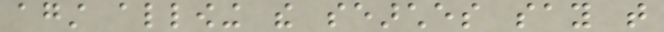against allowing the searches say that
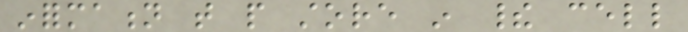information that people store in their cell
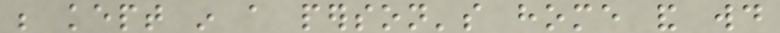be kept in a person's home and would
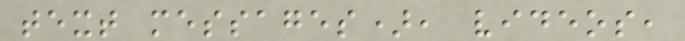text messages), videos,
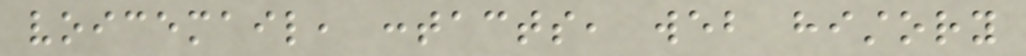voicemail, contacts, web history
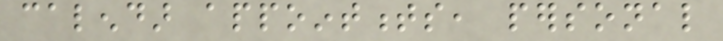calendar appointments, personal
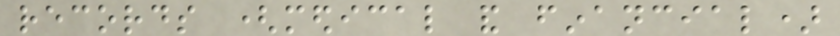records (medical and financial)
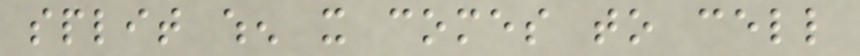split when it comes to cell
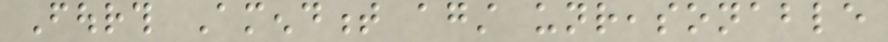Fourth Amendment against unreasonable
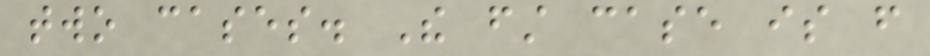two cases. The first case is from
